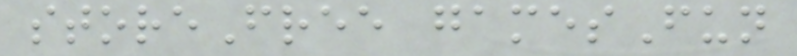storeFree gamesFun
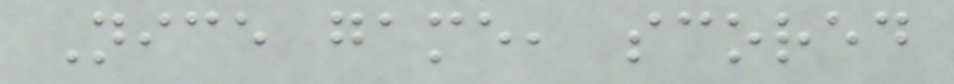Nice game, scored
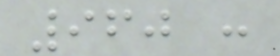960 :
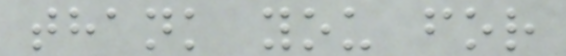thank you for
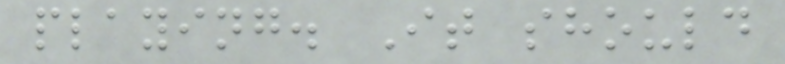playing. It should
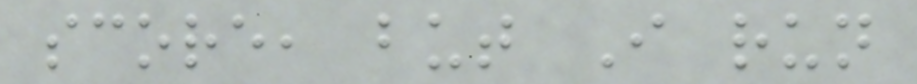score, but I run
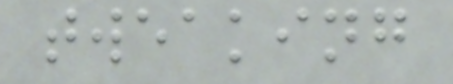tweaking
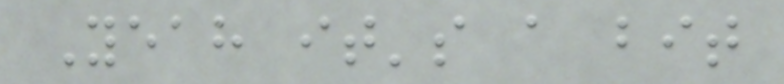Yeah it's a bit
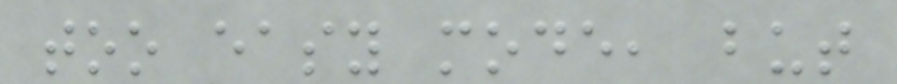too easy mode, but
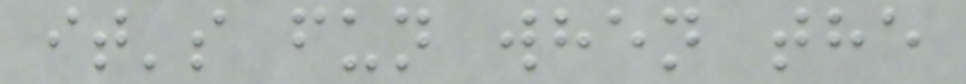it's fun when the
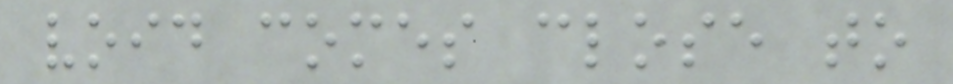void comes close to
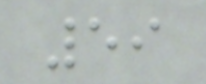59
